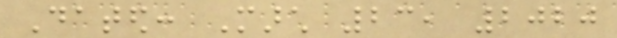Dated: March 23, 2020
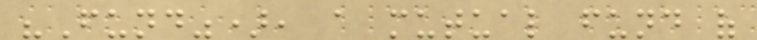"Fund"), a mutual fund of
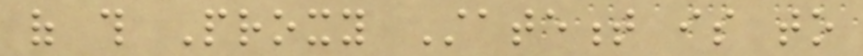of this Proxy Statement is to
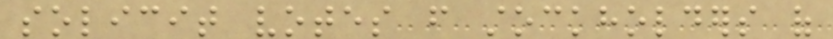solicit votes from stockholders of
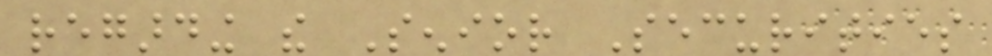regarding the Senior Securities
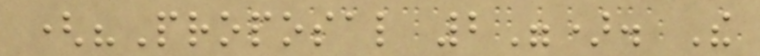("Proposal 2"). The
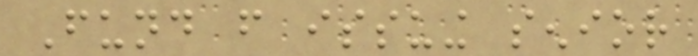Fund from issuing senior
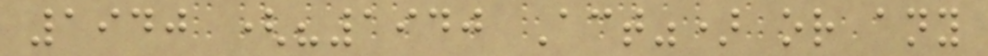1940 ("1940 Act") or any
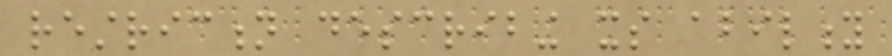restriction describing its ability
